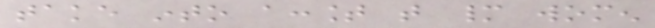take into account that many women
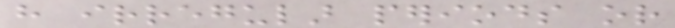have irregular periods or
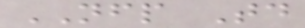NFP Today
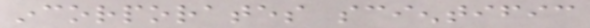incorporates scientific
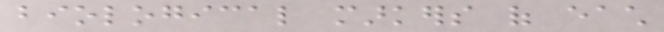biological markers of each
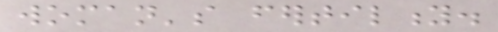woman's fertility.
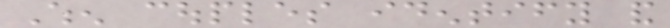When couples identify and
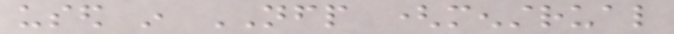used in NFP (menstrual
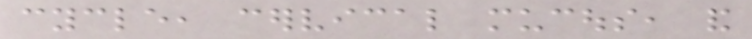cycle, cervical mucous, and
